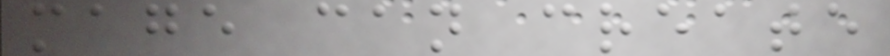mage can create
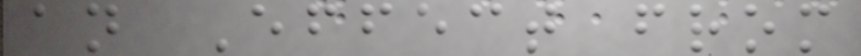an Effect from
